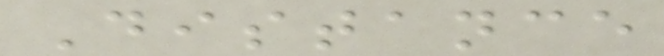Distance
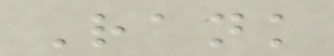Rank
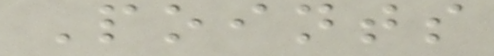Points
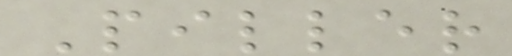Piller
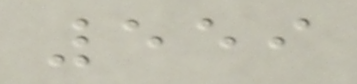559
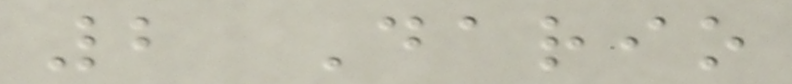2 Dario
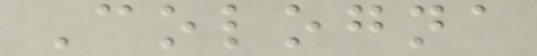Cologna
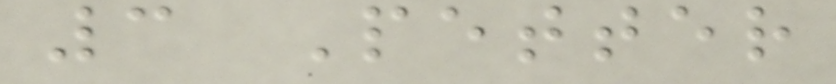3 Petter
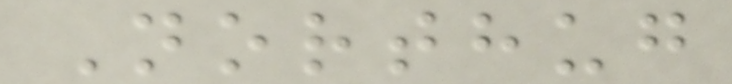Northug
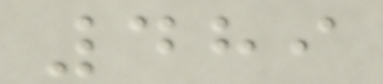489
